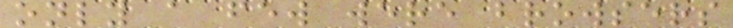only a few were browsers
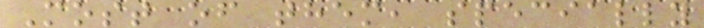Most of them, specially
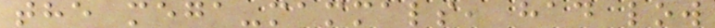the mega-mammals, had low
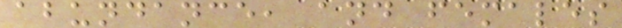abundance, and females
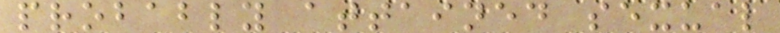probably attained sexual
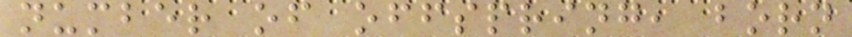number of offspring, born
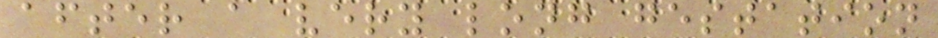after a very long gestation
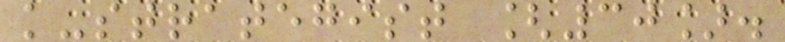k-strategist [30].
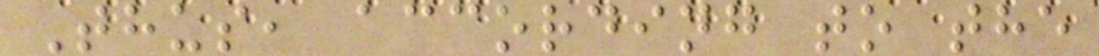Thus, according to the
